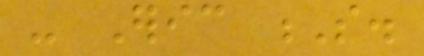- Eric S.
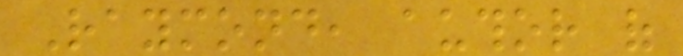Raymond, author of
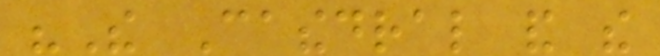"The Cathedral and the
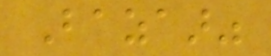Bazaar"
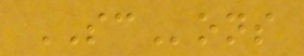SCons
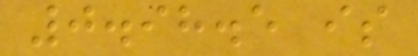0.98.5 is
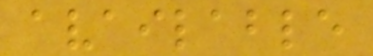available
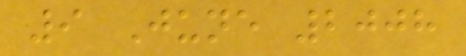9 June 2008
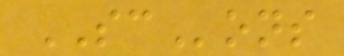SCons
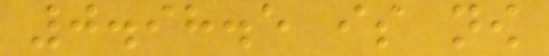0.98.5 is now
